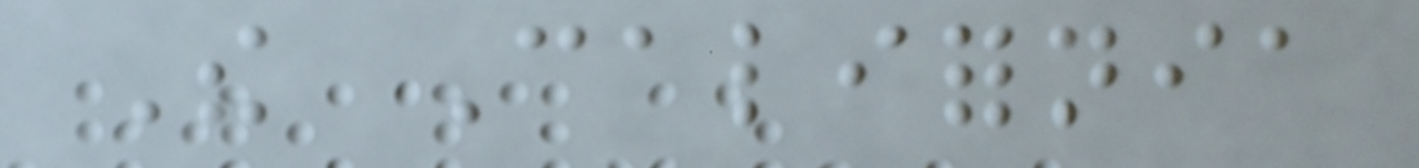The California
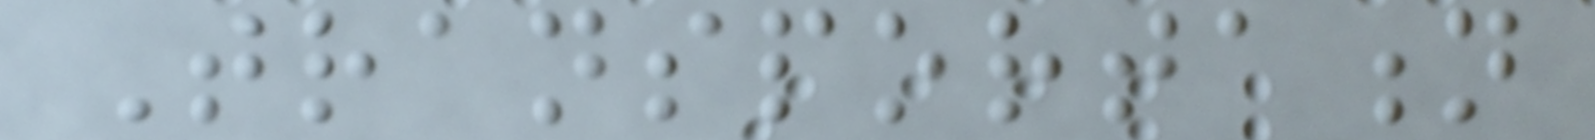Transportation
